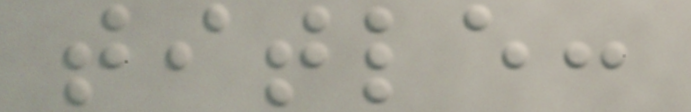title:
